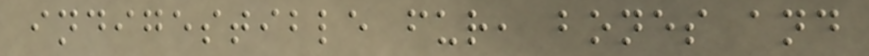indigestible fur, bones and
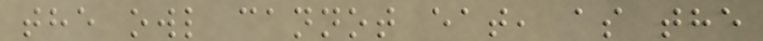the owl cannot eat, as the
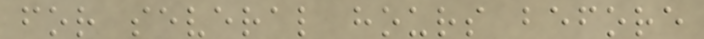for several hours before
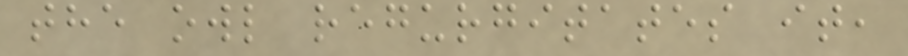the owl regurgitates it,
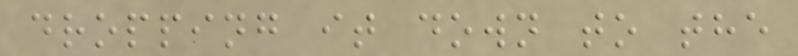dropping it down to the
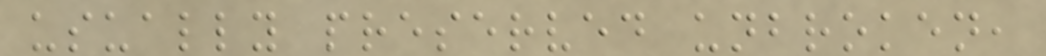usually preserved unbroken,
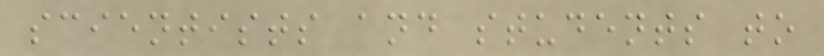scientists and students to
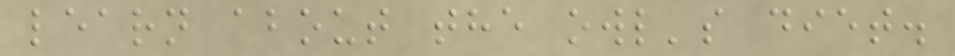learn about the owl's diet.
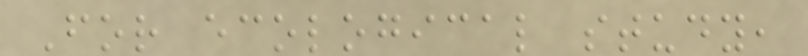For ecological study,
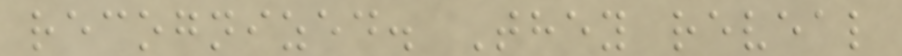recognized. They reveal
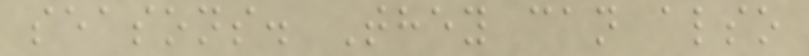seasons. They can also
